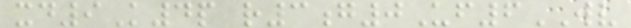xd9K4p r3g0Uf6WV
